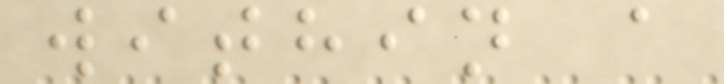within a
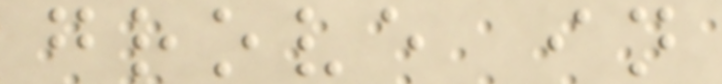grove in
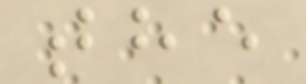the
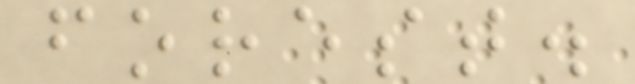forest.
